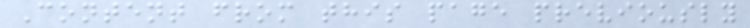Content from this page previously
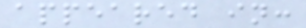appeared in:
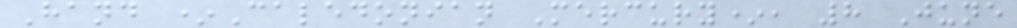Hand *Caledonian Mercury*, 8 June
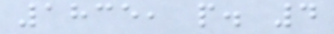1835, p. 4
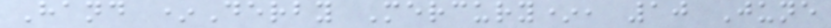Hand *Derby Mercury*, 10 June
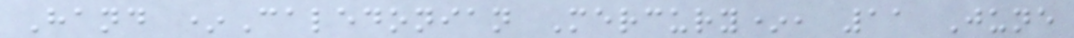Hand *Caledonian Mercury*, 11 June
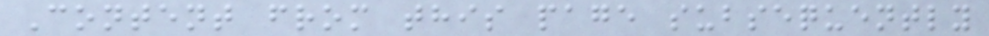Content from this page subsequently
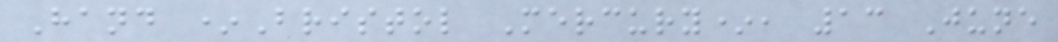Hand *Bristol Mercury*, 13 June
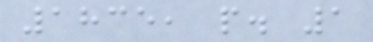1835, p. 1
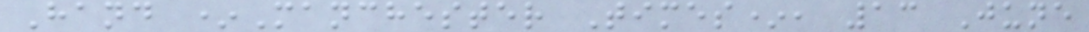Hand *Manchester Times*, 13 June
